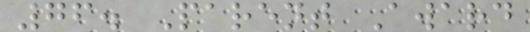76. Parent Award
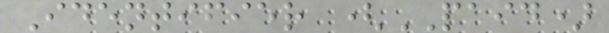Identifier (PAID)
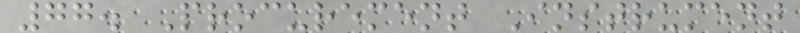77. Procurement Instrument
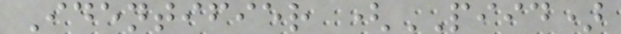Identifier (PIID)
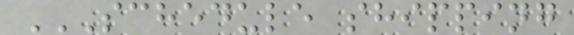SCHEDULE SHIPPING
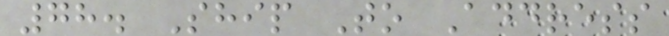78. Ship To Address
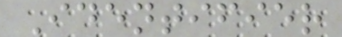Identifier
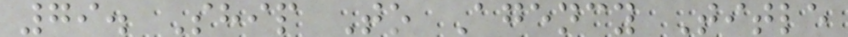79. Ship To Agency Title
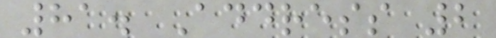81. Address 2
